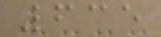635
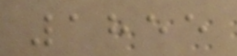1855
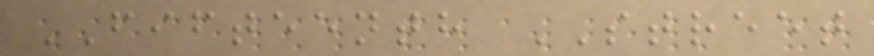FIFTEENTH STREET
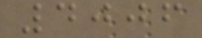4006
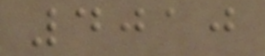4010
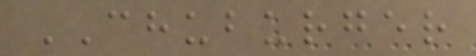CHUBURGER
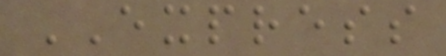EXPRESS
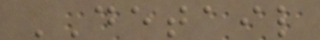DETAIL
